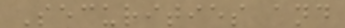Securities and
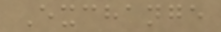Exchange
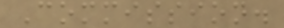Commission.
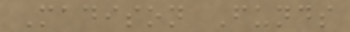Madison Funds
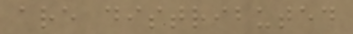are distributed
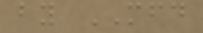by MFD
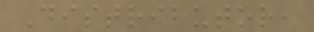Distributor,
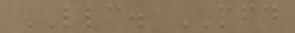LLC. MFD
